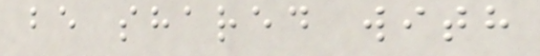be shared with
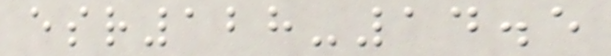esr128-14.5
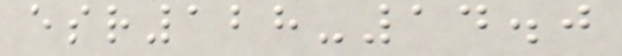esr128-14.0
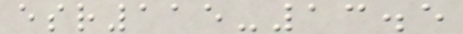esr115-13.5
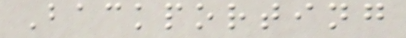Backporting
